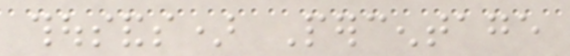thousands) Percentage
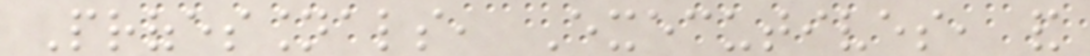Professionals, Executives, and
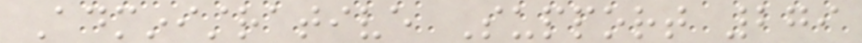Administrative Support 279
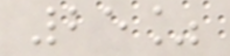25%
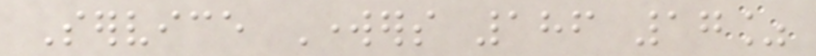Service Workers 186 17%
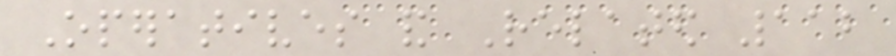Operatives and Related 112
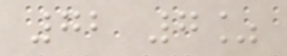72 7%
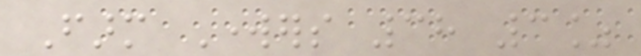Farm Workers 38 3%
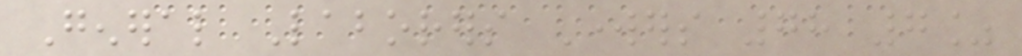General Laborers Workers 78 7%
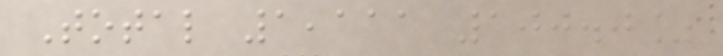Total 1,111 100.0%
